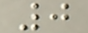0
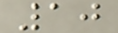10
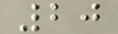20
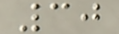30
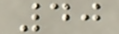40
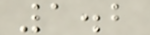1.2
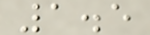1.5
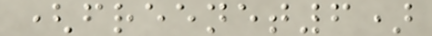(freenet6)
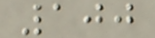100
